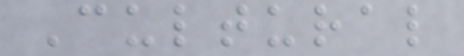Cultural
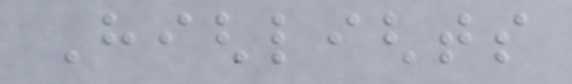Highlights
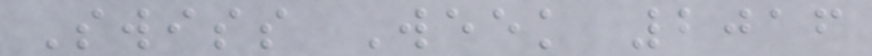Swiss Week 2016
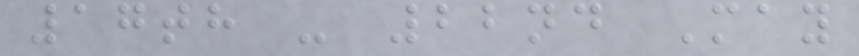17th - 22nd May
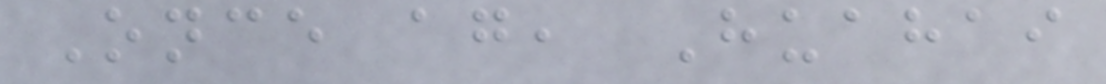Once again, Huahai
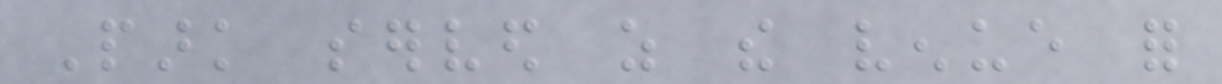Park served as the venue for
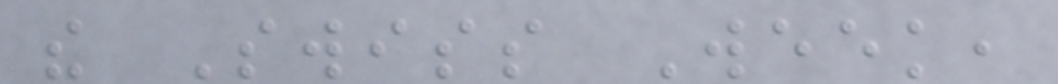the Swiss Week,
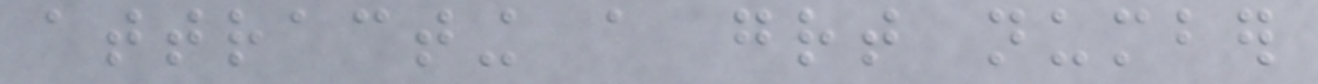attracting a great number
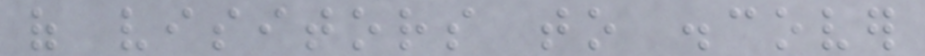of visitors to discover
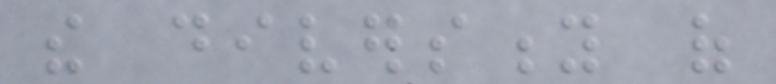the diversity of
